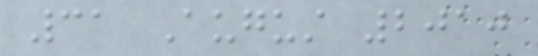31 August 2010
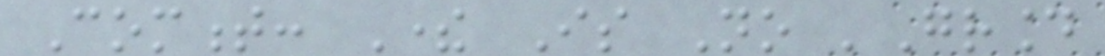Comment: There Is No 'Ground
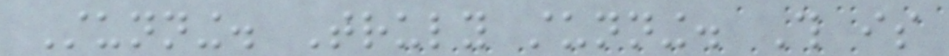Stunning. Truly stunning. This is
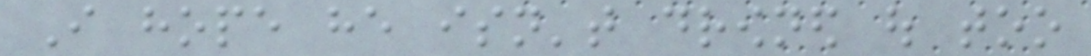I hope he isn't drowned out too
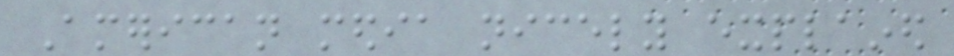American media nicely explained
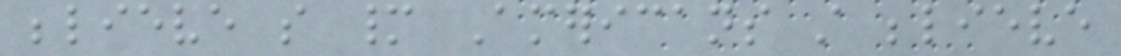believe so many Americans still believe
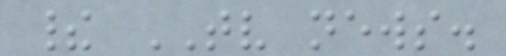their TV news.
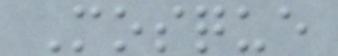Mosque
